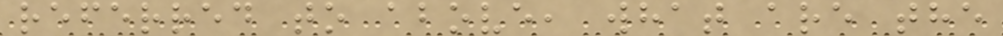referred to above, what are the
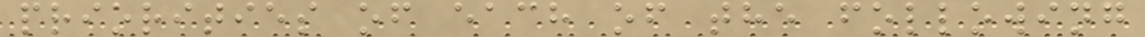priorities of each of the following
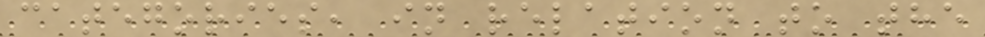categories, in relation to the
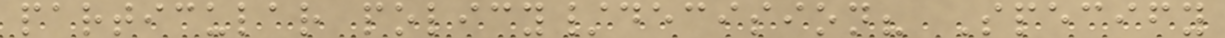particular policy/decision? Specify
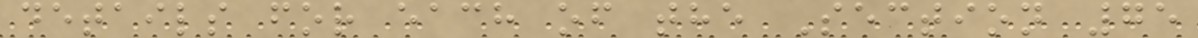details for each of the Section 75
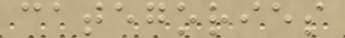categories
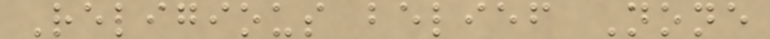Religious belief None
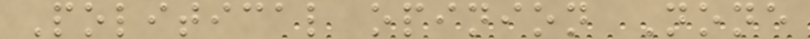Political opinion None
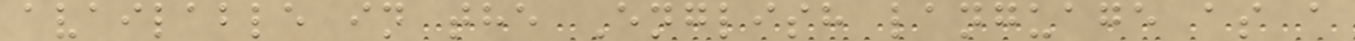available in the English language as a
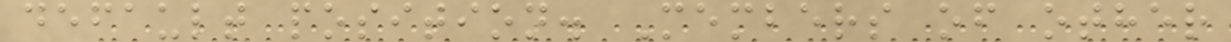default position. Members of other
